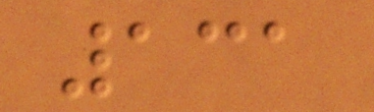131
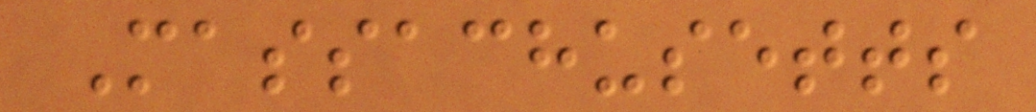Massachusetts
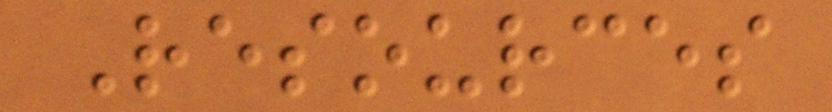Resources
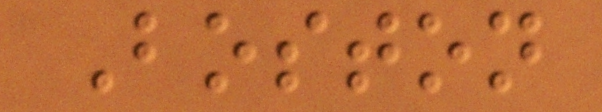Boston
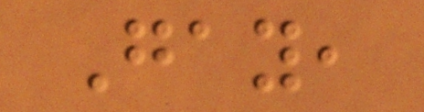Gay,
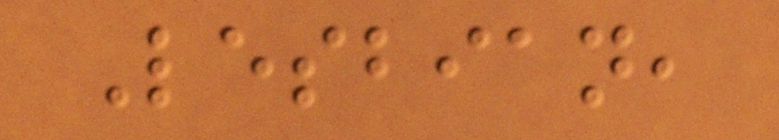Lesbian,
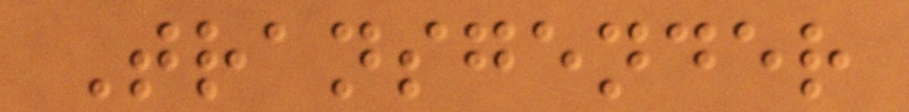Transgender
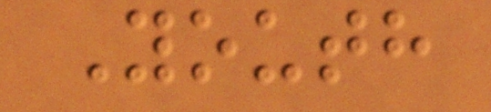Youth
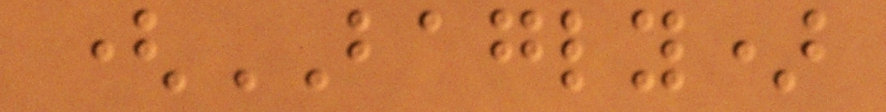(BAGLY)
